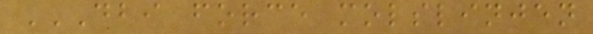DBI FORCE MOLSLINJEN
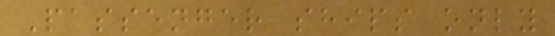Passenger ships only
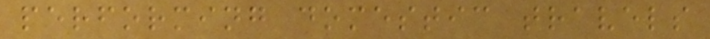performing domestic travels
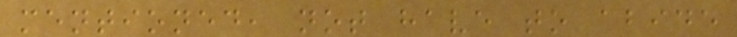mentioned, not have to abide
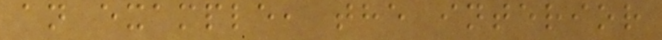an example, the interior
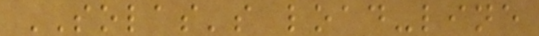SOLAS's load-line
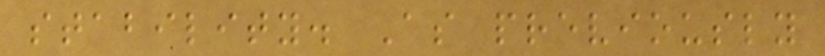stability. As previously
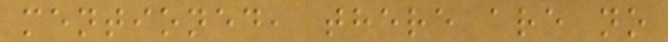mentioned, there are no
